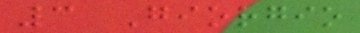3 Giorgio
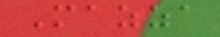Mazza
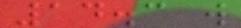14.3 w
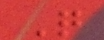Q
